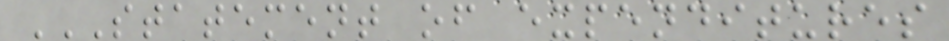STATEMENT OF EXPENDITURES
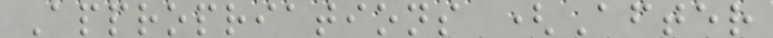Appropriations (After
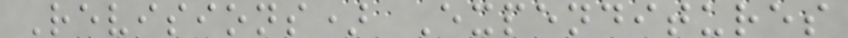Revisions) Expenditures
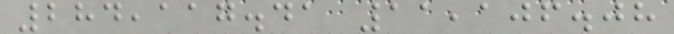284,117.41 11,106.08
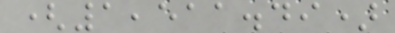(1,511.49)
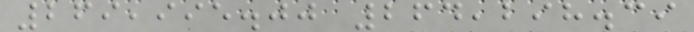269,995.00 264,298.39
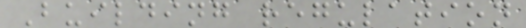Building regulation
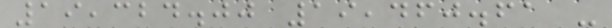19,324.00 19,460.61 -
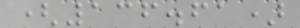(136.61)
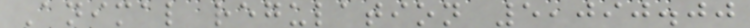Animal regulation 5,090.00
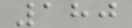180
